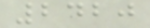2420
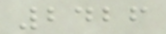2426
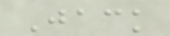Jack
